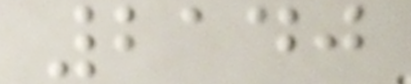2140
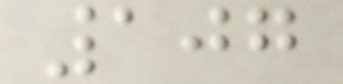107
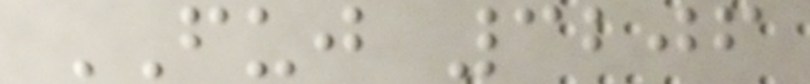FUJ 3206
